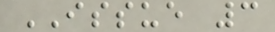ISSUE 3
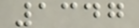1347
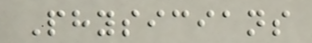Physicians
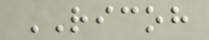RICOH
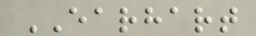EARHART
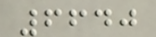6640
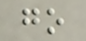go
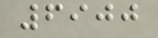6900
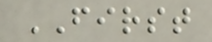FIRST
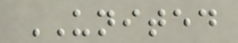UNITED
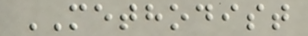METHODIST
